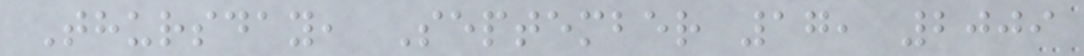Thursday, September 17, 2009
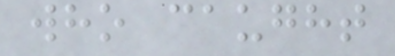who caught
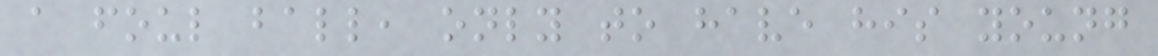a foul ball, only to have his young
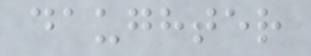daughter
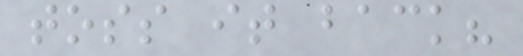toss it back?
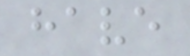have
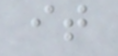it
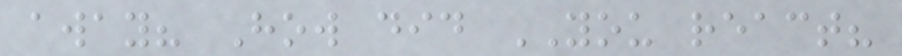away? How did YOU react?
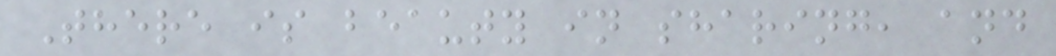There is beauty in sharing, and
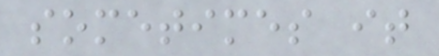sometimes it
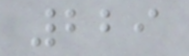229
